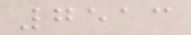7513
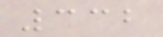332
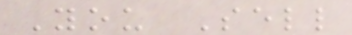You Sell
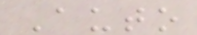Auto
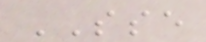SSE
